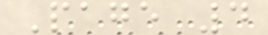Page 4
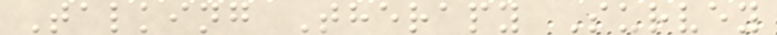Talking Therapy Survey
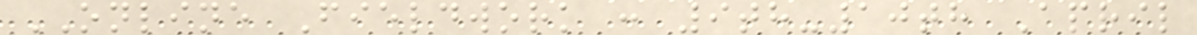ONLINE Fieldwork : 9th-10th April
